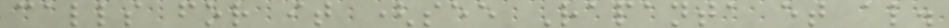calls for it (see Rapanta et al.
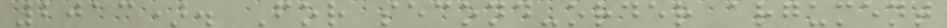2013). For second-order argument
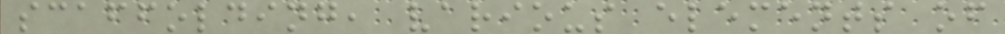scaffolding, various elements of
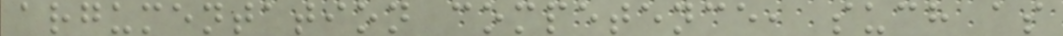argumentation competence, such as
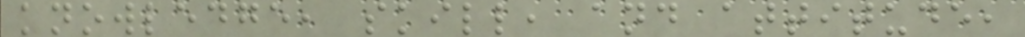knowledge, skill, and attitude,
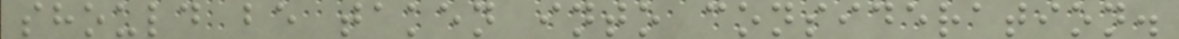should be taken into consideration.
